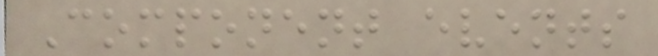Component events
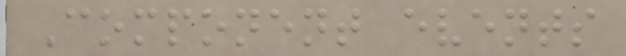Component events
